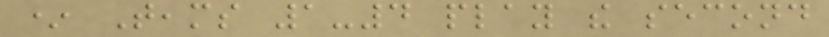* Teams 1-4 play the second
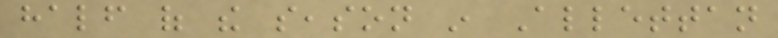half of the season in Allettan
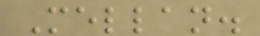Mellan.
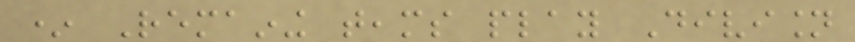* Remaining teams play Division
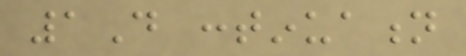1D continuation
